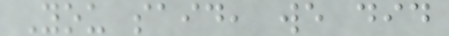You said, we did
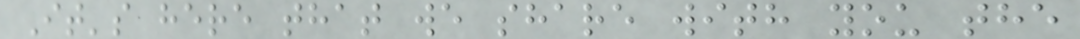It's here that we share with you the
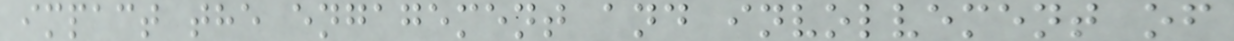impact the engagement and involvement of
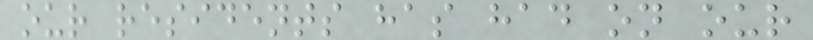our residents has had on our
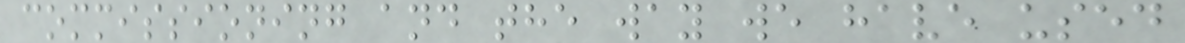commissioning and the way we have used
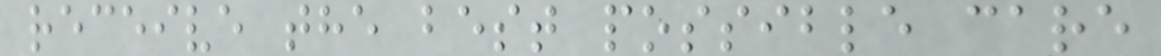receive the best possible care
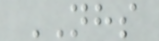NHS
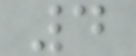4
